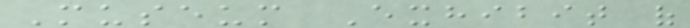Museum Exhibit of
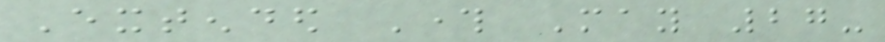Extended Through May 27-
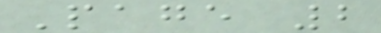Page 2
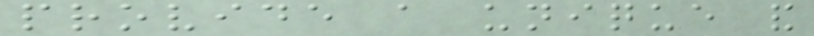provide a unique and
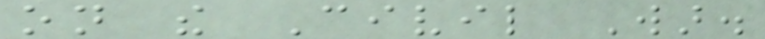on the Civil War.
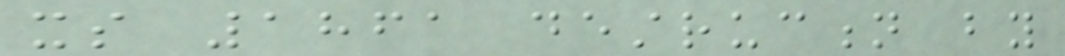its 1861 destruction by
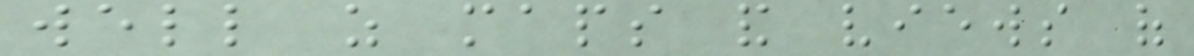well as maps and views of
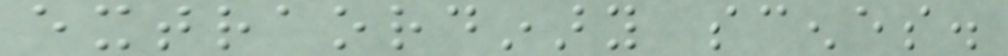extraordinary scenes.
